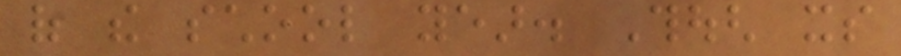of the school year. Though its
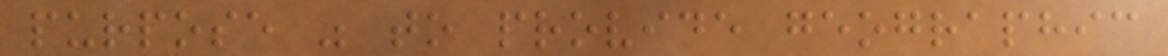purpose was to provide geographic
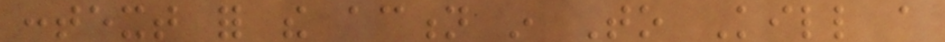context for the action in To Kill a
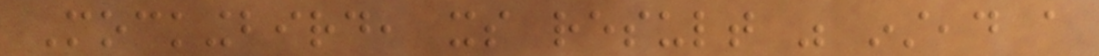Mockingbird, its result was instead a
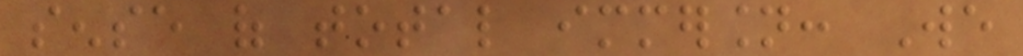sense of total immersion: We
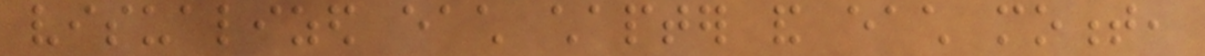visualized each chapter and each moment,
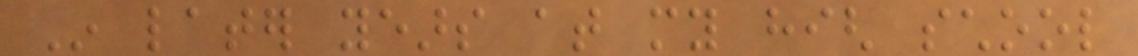In later years at my high school
